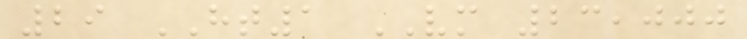29 HT1 VM 23,000
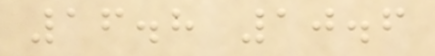16.8 10.6
